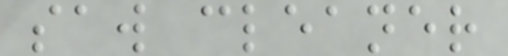saw cleaner
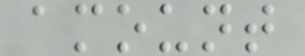amount
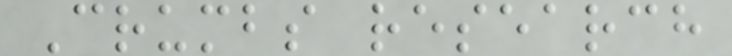Crumbs research
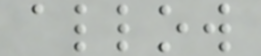allow
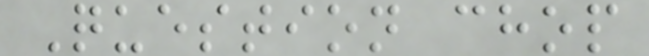Question chop
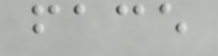face
